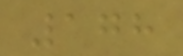178
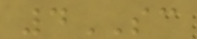4SC
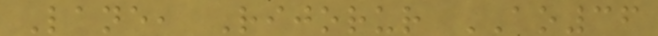Lane, Rijorur AO36
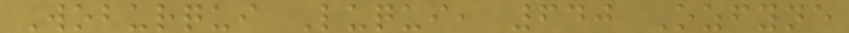Woburqui Luqui, 640 Ozfyne
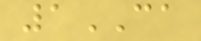1CA
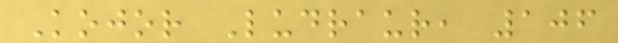Kojor Ludraur, 106
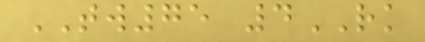TW75 4RK
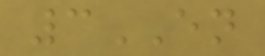3EN
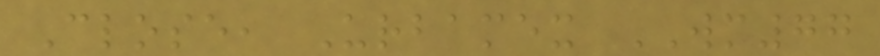Close, Urbamex WM77
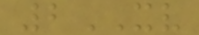2XV
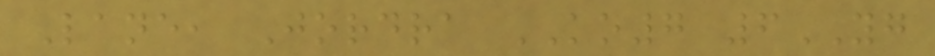Lane, Jordra KO7 6YG
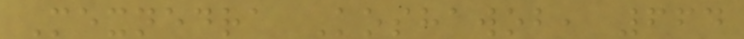Mexnedra Koshawob, 664
